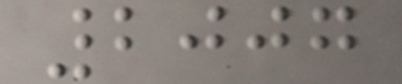2007
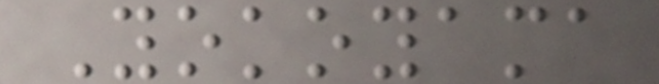Yokoyama
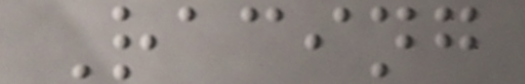Racing
